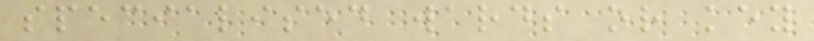specialised wards or key
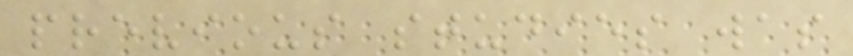previous studies was
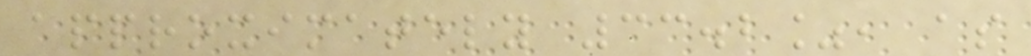approximately 33.2%, as
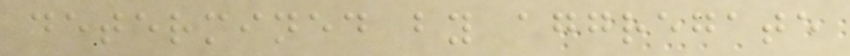determined by aggregate
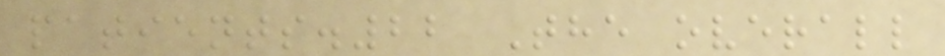patients.22 The overall
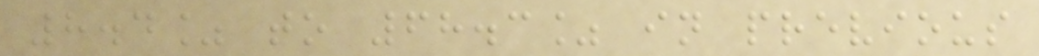8.4% to 68.3% in previous
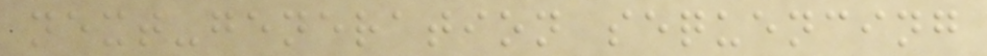next-generation sequencing
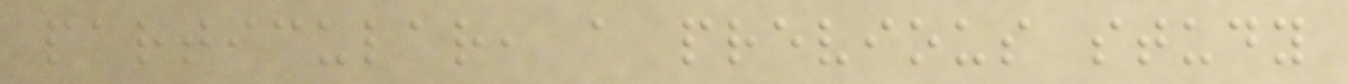particular, a previous study
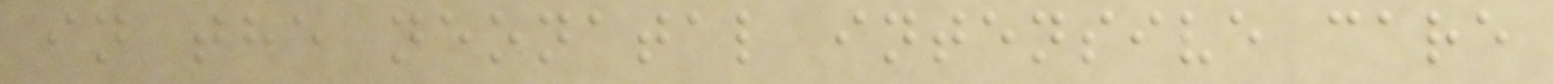in the neonatal intensive care
